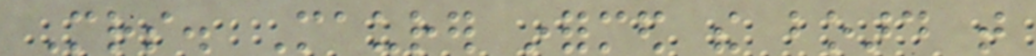Mrs. Maurer informed the board that
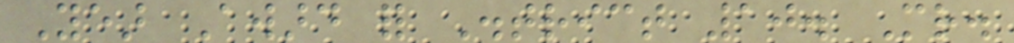Year Award for District 10. Mr.
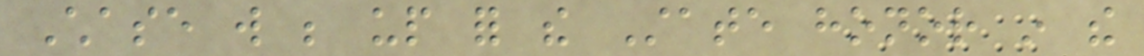Chase will be up for the State honor in the
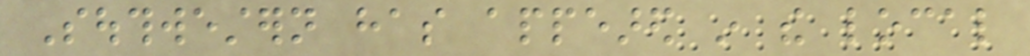Southwestern has appeared in the local
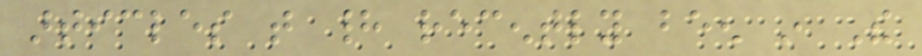articles that had recently been in The
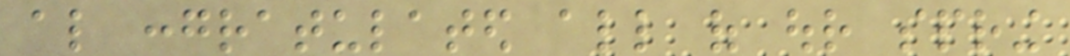also congratulated all of our spring
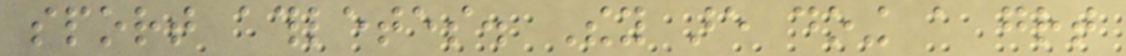sport athletes. They are doing a great
